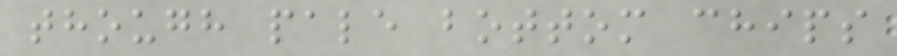though pale bottom chips
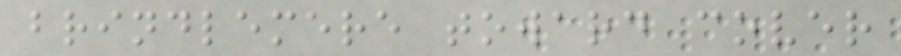brindlemere toward cover
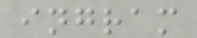ingram
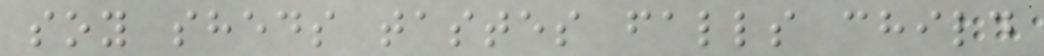soy sheds tastes falls child
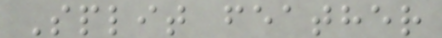Split feather
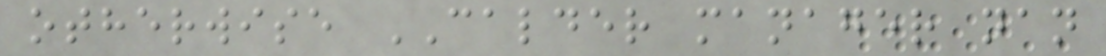otherwise CALDER manager nan
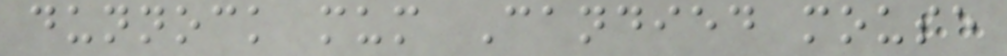dunnock mum Candied mouse
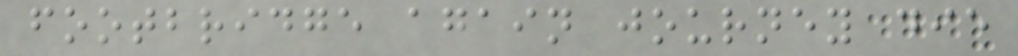footbridge again journey die
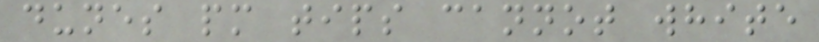dunes pm tips cannot white
